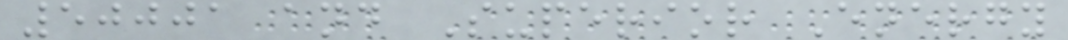50001 and Superior Energy
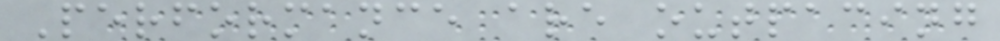Performance are outpacing
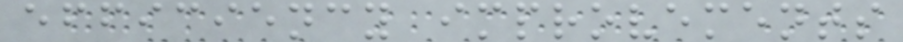efficiency improvements
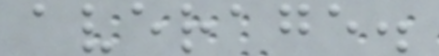average.
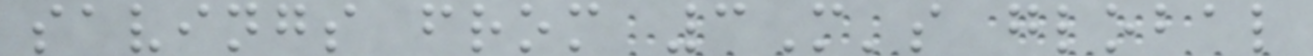savings from 3M's global
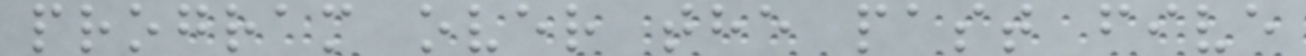program over the past five
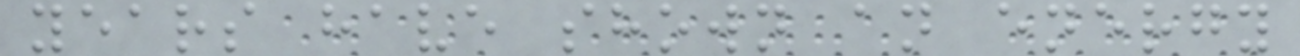years have shown an energy
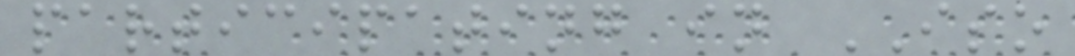participating in ISO
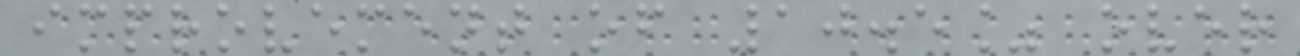improvement of 10.5% over
